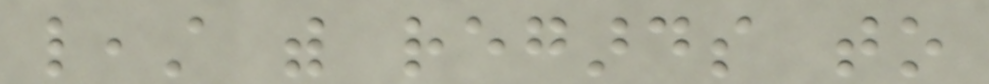least with regards to
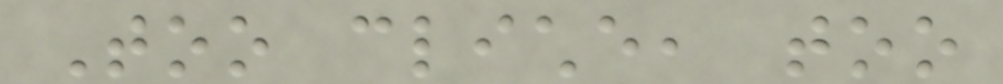Too cliche, too
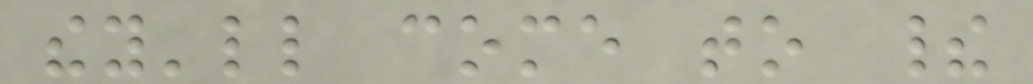they'll come to their
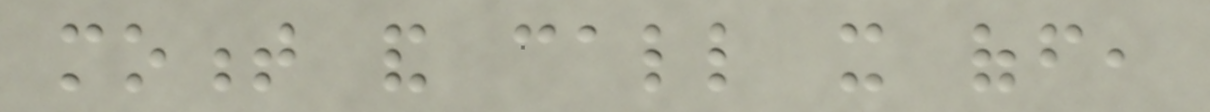moment and call it off,
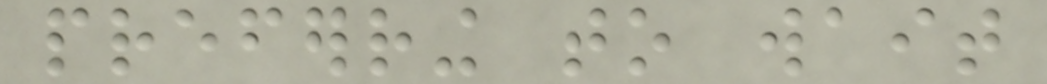preferring to wait
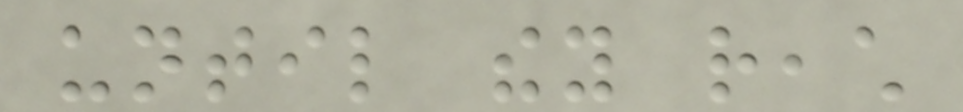until they reach
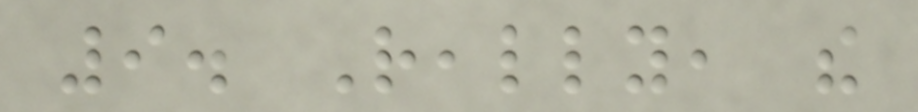9. Really, the
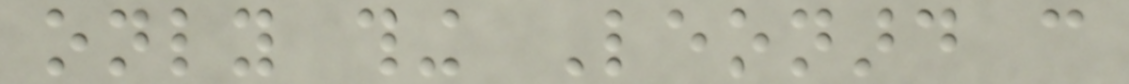only thing Leonard can
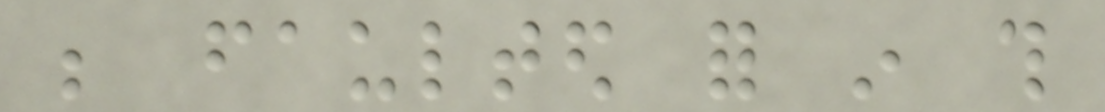be faulted for in this
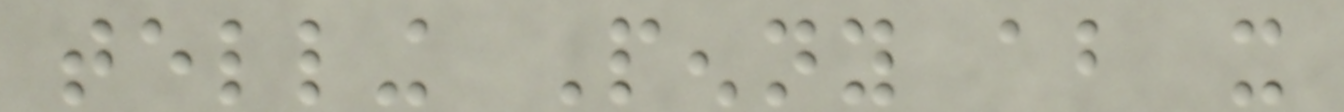telling Penny about it
